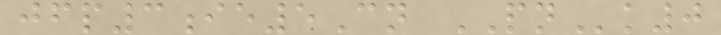jfp3ie5Cn PNk0
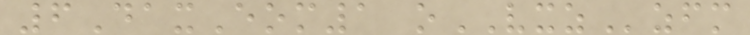6DaxEom1 oVXZzfm
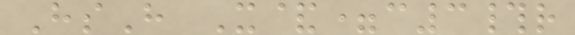HsH X&=c3#r
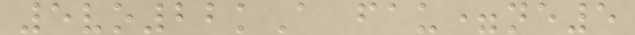5vo22kA fau=ne5
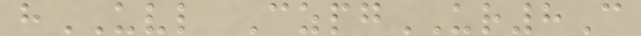hUVL CzpgUR8C
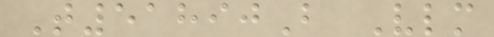T51890B Vlm
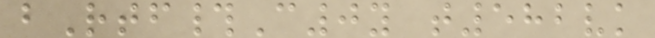bRtf#C0y t582vk
